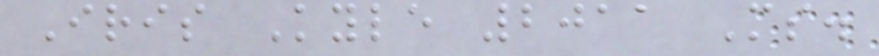Iris Kyle 2011 Ms.
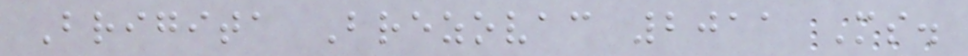Brigita Brezovac 2011 Ms.
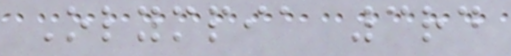Olympia 3rd
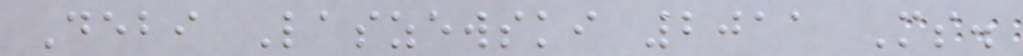Debi Laszewski 2011 Ms.
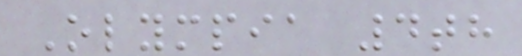Olympia 4th
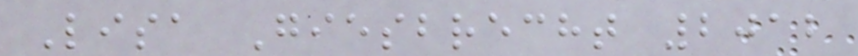Lisa Giesbrecht 2012
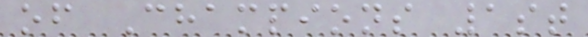of Champions 1st
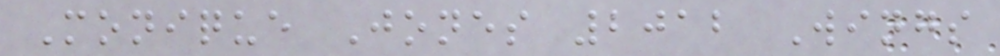Monique Jones 2012 Wings
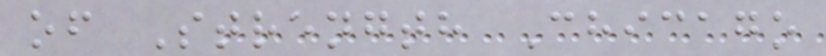of Strength Chicago
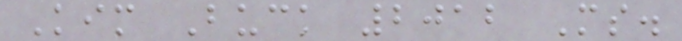Kim Buck 2012 Ms.
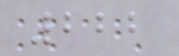222
